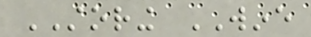STORING WINE
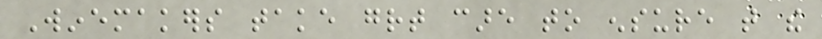Winemakers take great care to ensure that the
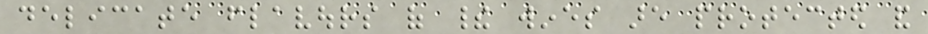delicate flavours of their wines are protected and
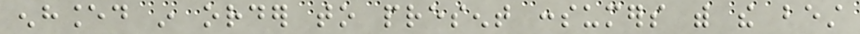enhanced in order to present consumers with the best
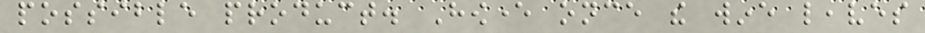possible product. However once the wine leaves
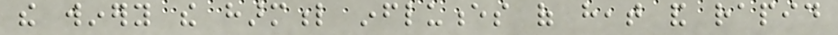the winery the harmful influences of heat and rapid
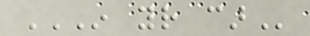IN YOUR CAR
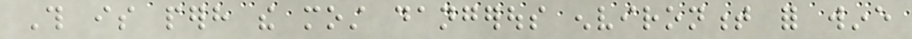This is perhaps the most dangerous environment for wine
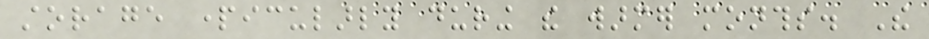storage particularly during the warmer months. The
